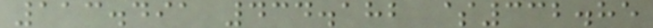113.491 434.182 $332.85
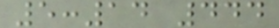5:14 444
